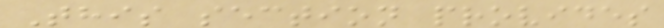This section provides
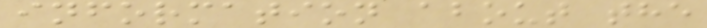information about the
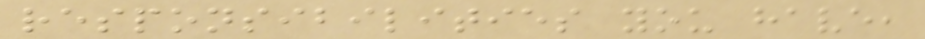responsibilities you have,
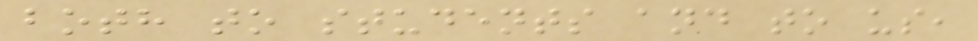both to students and to us,
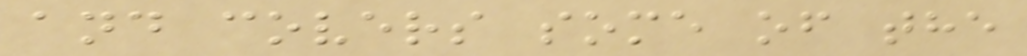and covers some of the
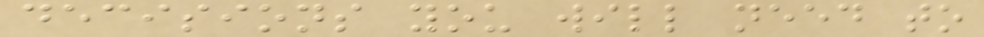decisions you will need to
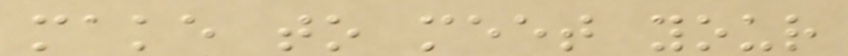make to meet your
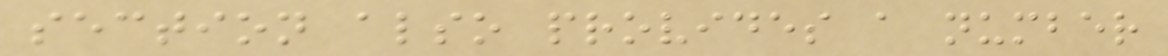section also provides a number
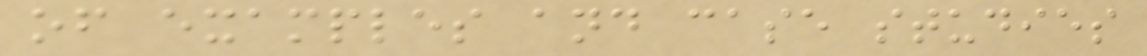of examples and case studies
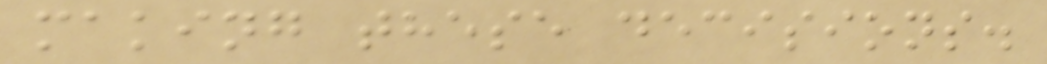making these decisions.
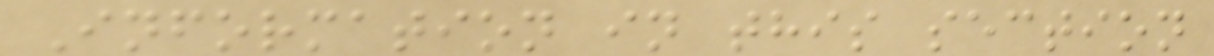Information in this section
